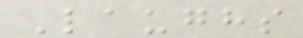Laughs
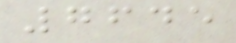7645
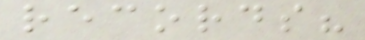records?
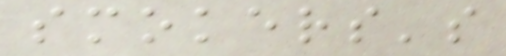smokers's
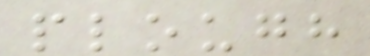plough
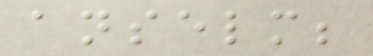anselm;
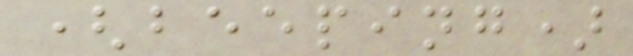(beeping)
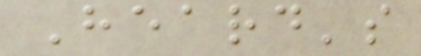Heard's
